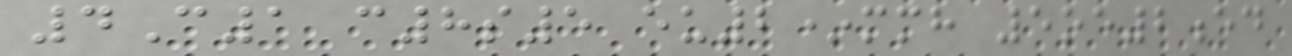4C1 c8s5 eu2*mmh 5oe2ed
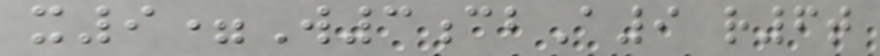x9=W3cbA9 r6t
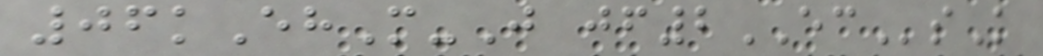06kEhM-J jf2ECsK
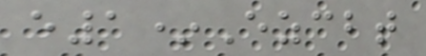e1*Ezcbt
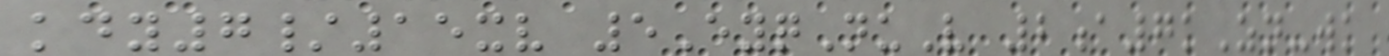kdy7/15xv 5EyqNuV 2a7kZn-wk
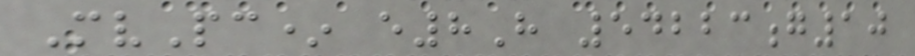MvPc* e8H 54223g10
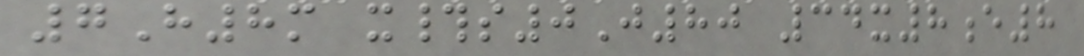7H8m x#s0J80 34x8e8
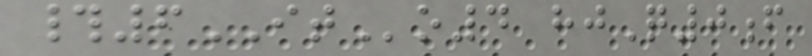#6ITo4 hjQ0f
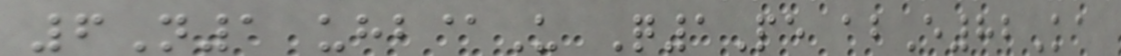6N1 uhb@U Q1Pe abE82Ka
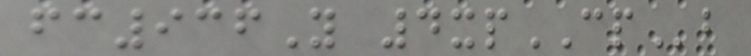fc936Y 4xpCPb
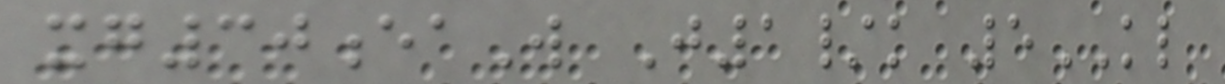xg30eaW J1/k 5KL
